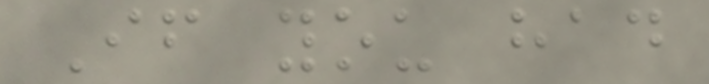If you had
